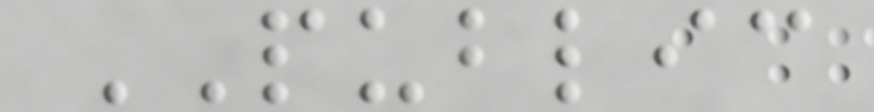PUBLIC
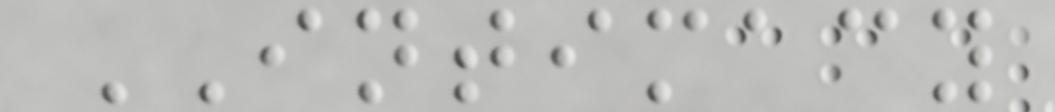INTIMACY
